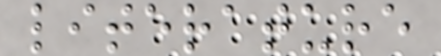literature
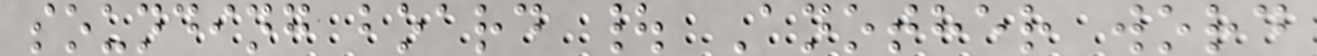sounding board | Another word
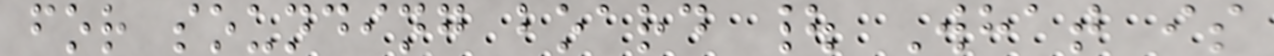for sounding board | What is
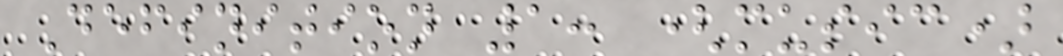Definition 1: (music)
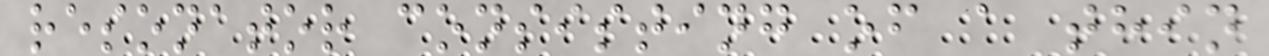resonator consisting of a thin
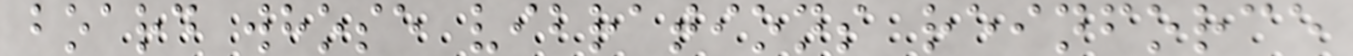board whose vibrations reinforce
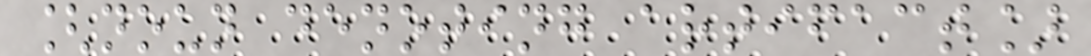[noun denoting artifact]
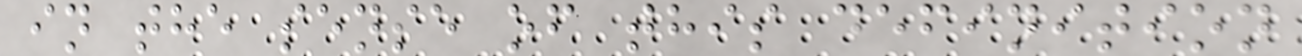in the sense of this definition
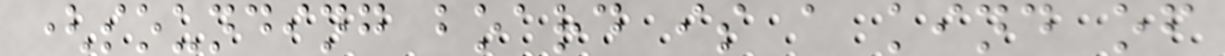(sounding board is a kind of
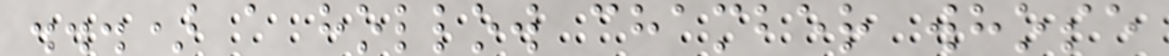...) a hollow chamber whose
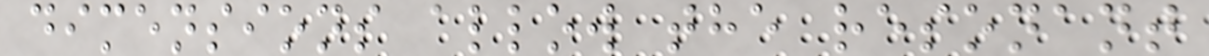dimensions allow the resonant
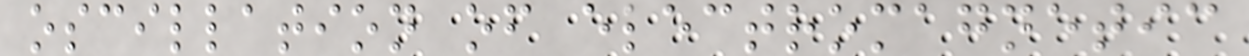oscillation of electromagnetic
